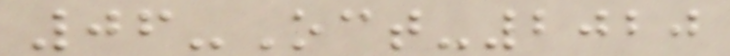06-Oct-2020
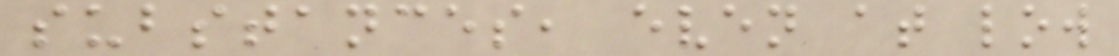substances, even at low
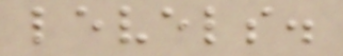levels.
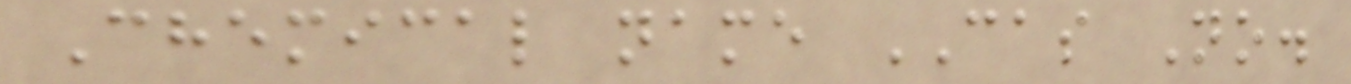Chemical name CAS No.
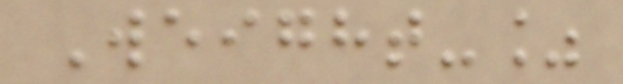Weight-%
